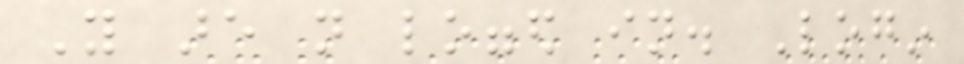You are not logged in. Login
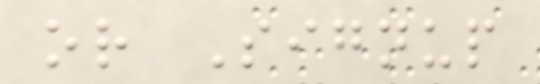or Signup
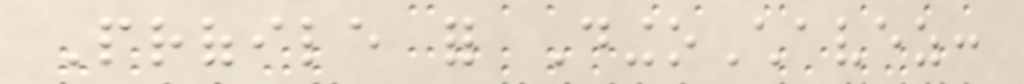Profile for DingoChavez:
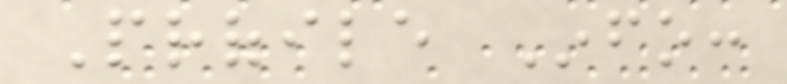Profile Info:
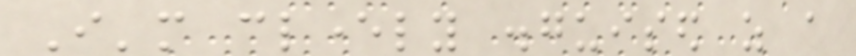I'm cleverly disguised as a
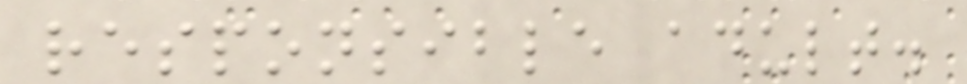responsible adult.
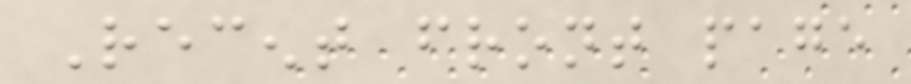Recent front page
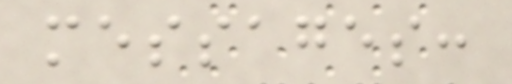messages:
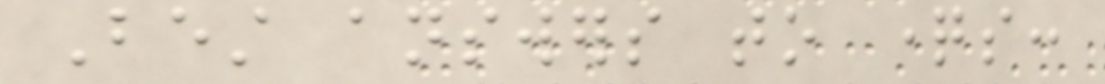Best answers to questions:
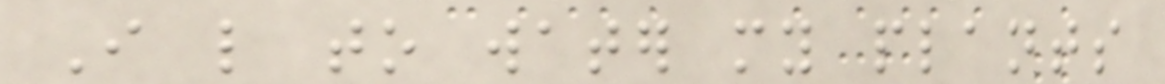I like to water my plants
